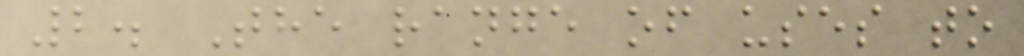2. The range of uses to
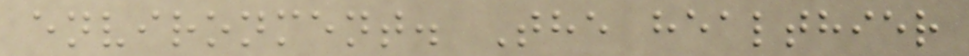environment. The healthier
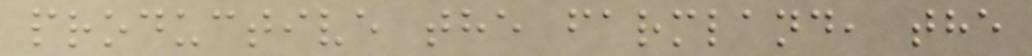productive the farmland, the
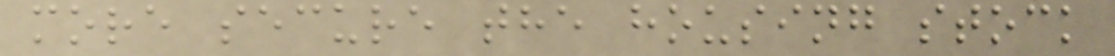more secure the housing stock
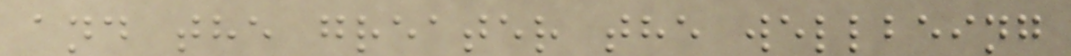and the greater the wellbeing
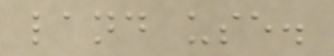land use.
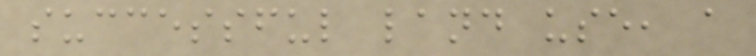successful land use, a
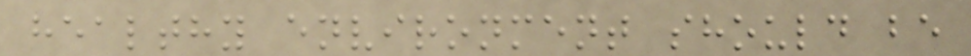healthy environment should be
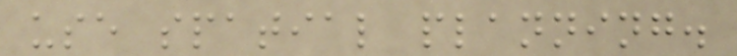use spatial planning.
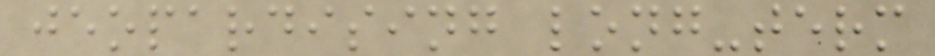jeopardising long-term
